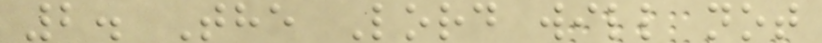2. The Lord will not
